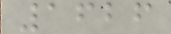1626
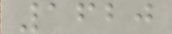1620
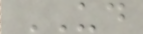UD
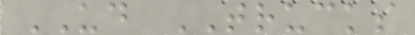UD TRUCKS
